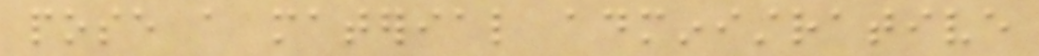pose a material administrative
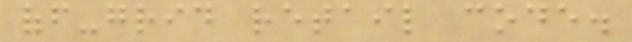off-grid retail code.
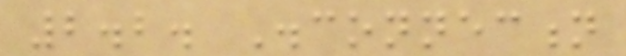2.2. Disconnection
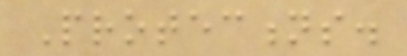Protections.
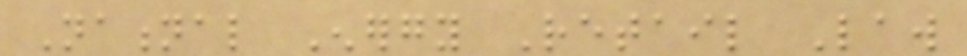National Energy Retail Law
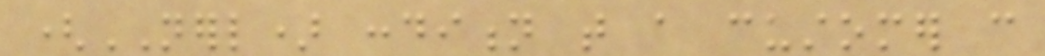(NERL) condition that a customer can
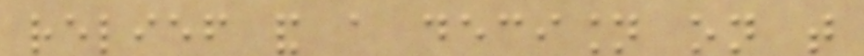relief and a decision on that
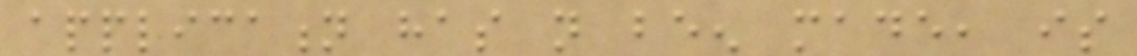application has not been made, is
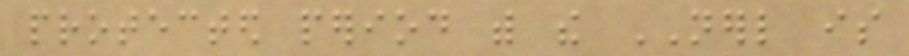protected period with the NERL is
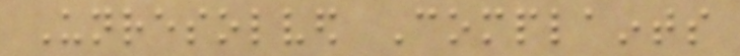Unresolved Complaints
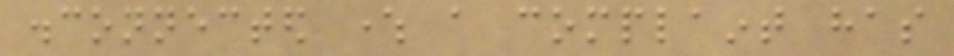disconnected where a complaint has
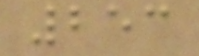253
